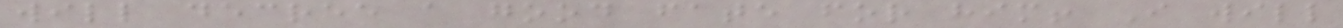will decree a good fate for him! I will
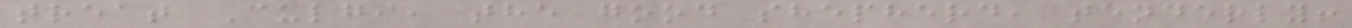treat Culgi, the good shepherd, tenderly!
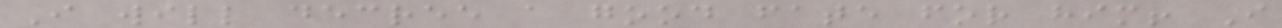I will decree a good fate for him! I
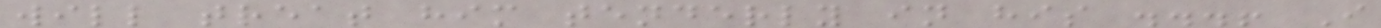will treat him tenderly in his ...! I
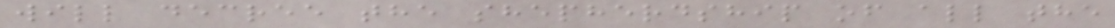will decree the shepherdship of all the
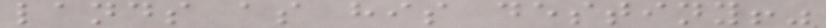lands as his destiny!"
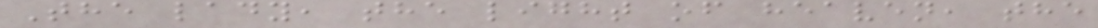The lady, the light of heaven, the
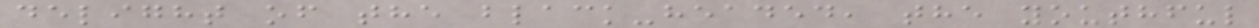delight of the black-headed, the youthful
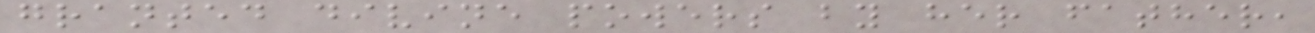granted divine powers by her father,
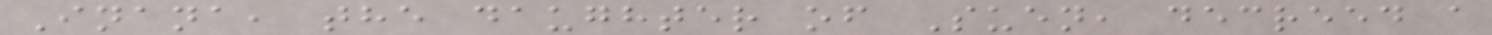Inana, the daughter of Suen, decreed a
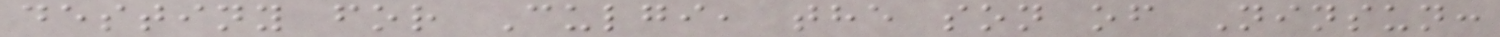destiny for Culgi, the son of Ninsun:
